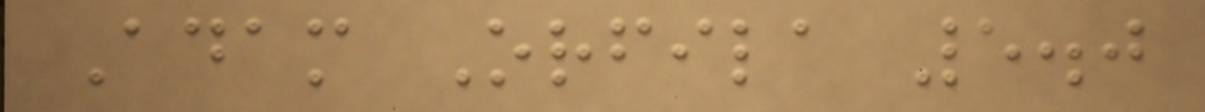Adam Orfila 5.0
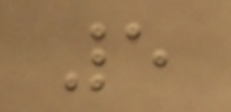5
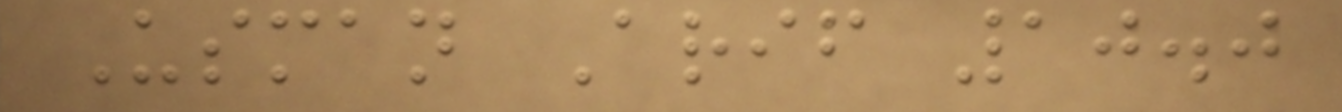Usman Arif 10.0
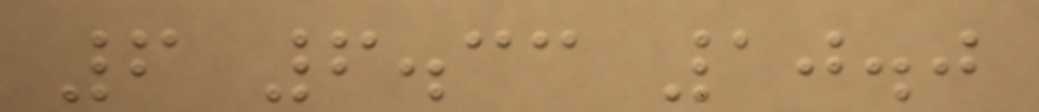6 6.33 10.0
